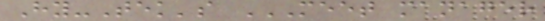Hy-Tek's MEET MANAGER
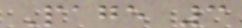Page 3
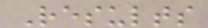Results
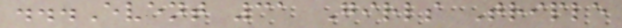...Event 31 Girls Triple
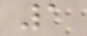1
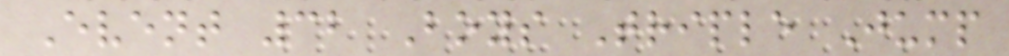Event 32 Boys Triple Jump
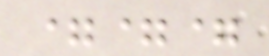===
